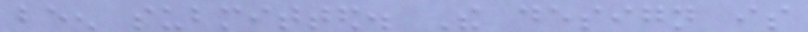been submitted. The design is
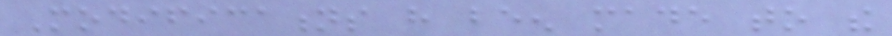Modifications have been made to the
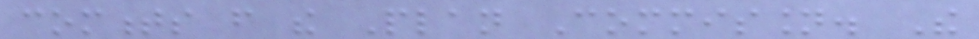comments from the Plan Commission. The
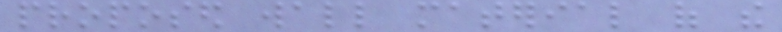proposed wall material of the
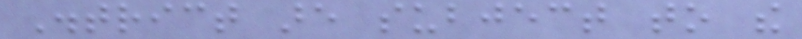District are subject to the
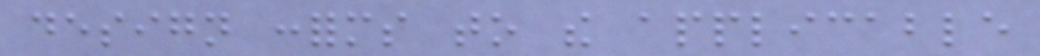design conforms to the applicable
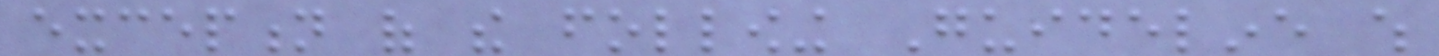exception of the following Guideline which
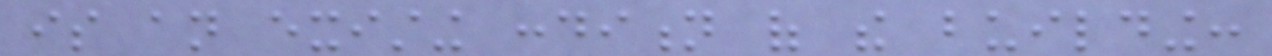is an existing condition of the building:
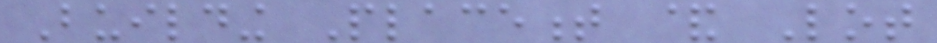Building Placement & Lot
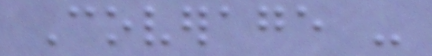Coverage -
